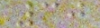30
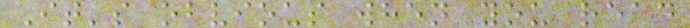It's obvious when you read
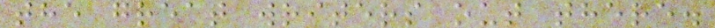the great writers out there.
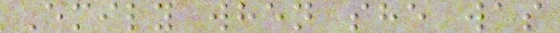Emily when she was
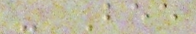- Bee
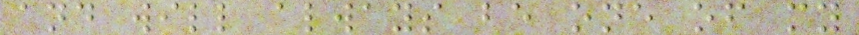and will always be one of my
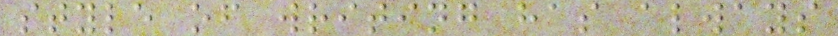style of writing has always
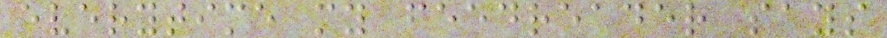everytime my feedreader says
